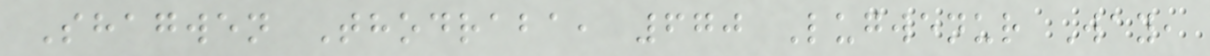Shagwen Thodraba, 670 Lugwenur Way,
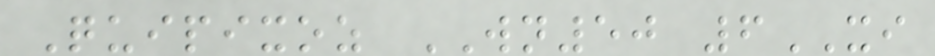Quipixoz WN50 6XI
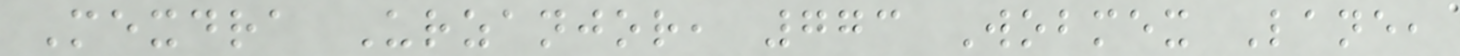Mexdra Urzanjor, 773 Wobmex Lane,
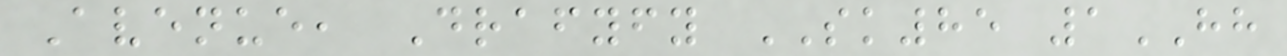Avenue, Drafyfy SK85 1HH
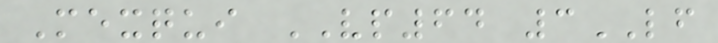Mexqui VP64 3LF
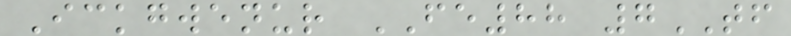Ickgwenur FE88 7TF
